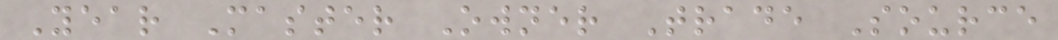Year Master Owner Trade Source
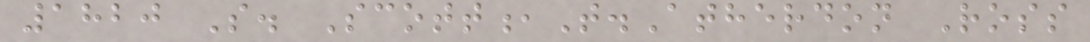1820 S. Scott,T.Atherdon Ross
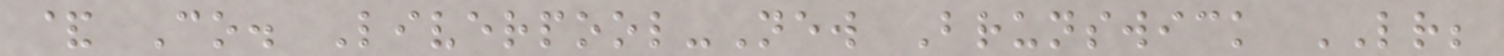& Co. Liverpool-New Brunswick LR;
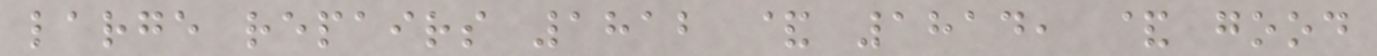large repairs 1812 & 1814, & good
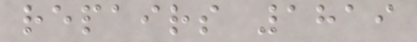repairs 1819
